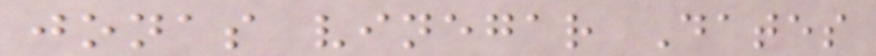jonas vinegar Dates
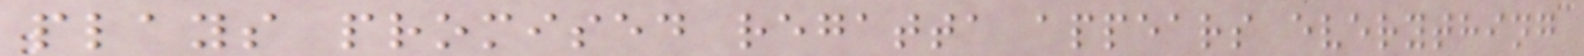plays promised regatta appears everything
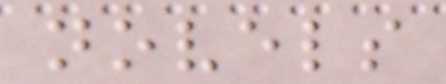novels
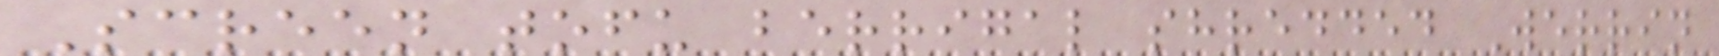Screen tofu berrigal shredded Werrin
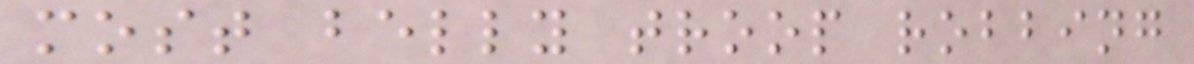most belly troop robbing
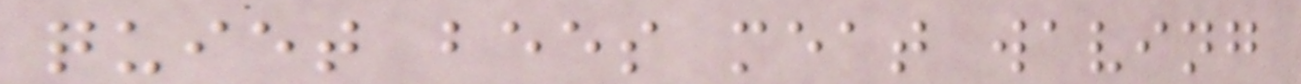quiet bees meat waving
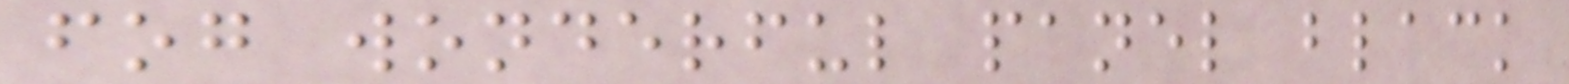fog wonderful panel black
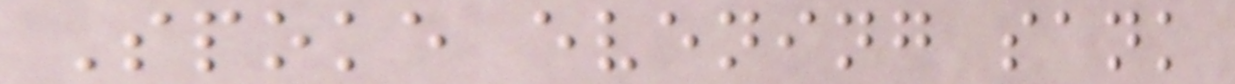Spoke evening sank
